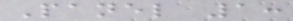Panel 1:
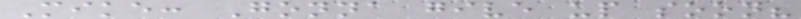Mike: Gonna give up soon?
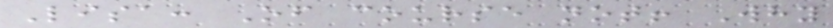Lisa: Of course not! Why
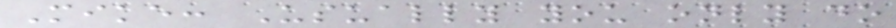Mike: Usually you only do
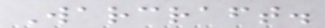Warcraft.
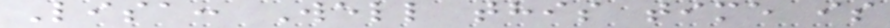Lisa: Well this time is
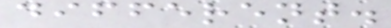different.
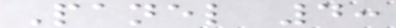Panel 4:
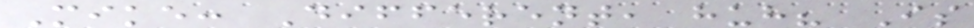Mike: Different, huh? Is
